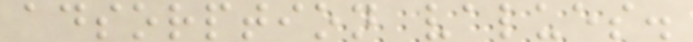adsorption values.
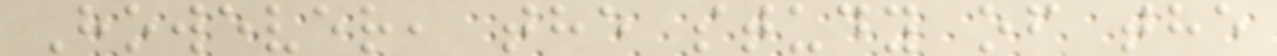However, the study of the
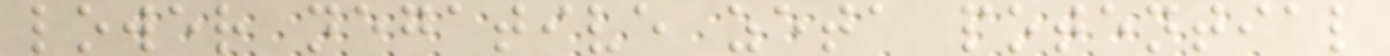lower negative zeta potential
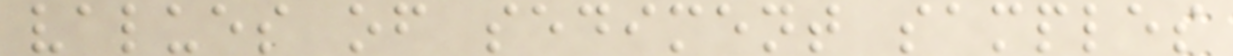values of sediment samples
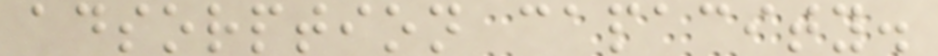adsorption capacity.
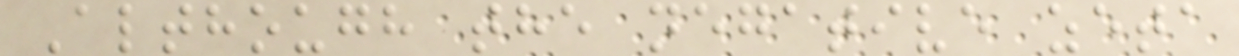Although the negative zeta
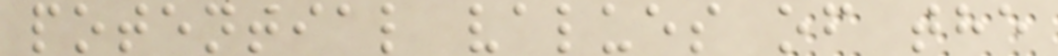potential values of the
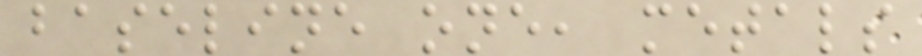baseline one, metals
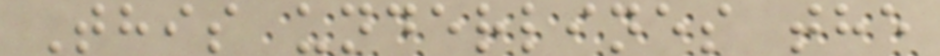This underlines the
